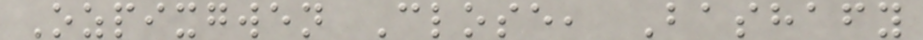Ozpixgwen Close, Bashafy
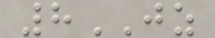8JZ
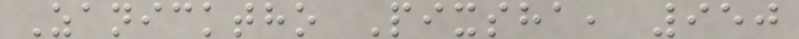Zanicktho Pixsha, 950
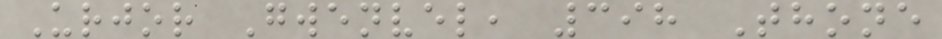Urjor Gwenvel, 398 Thone
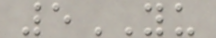5YU
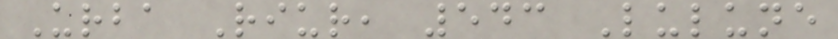Urba Riur, 543 Lulune
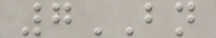7BN
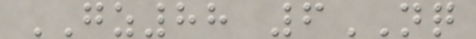GZ88 6NQ
